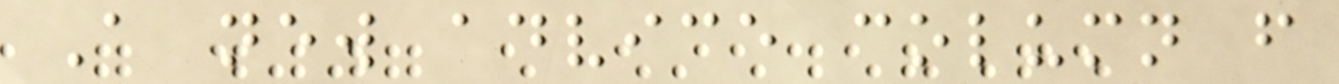A new advice column from
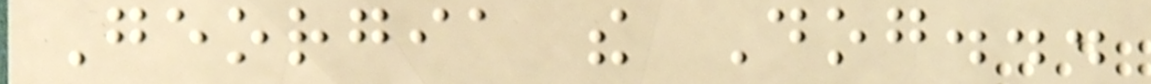Georgia the Dog...
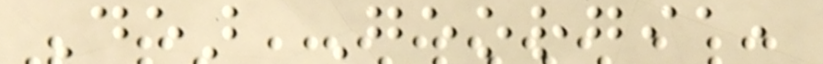Dear Georgia,
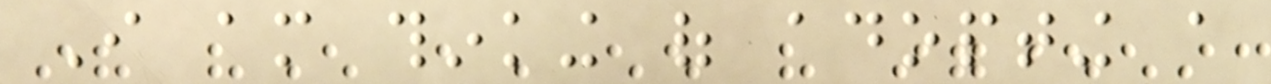I am thinking of adopting a
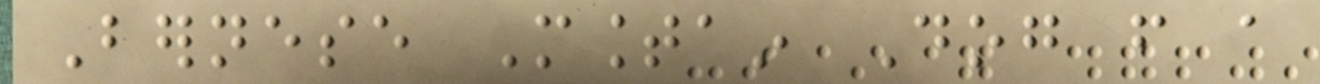Bernese Mountain Dog from a
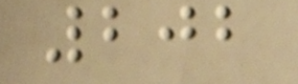202
